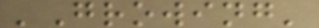'Growing'
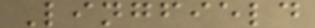Lingfield
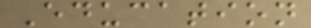Education
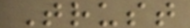Trust
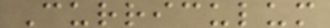Curriculum
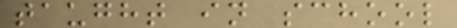taught in school
